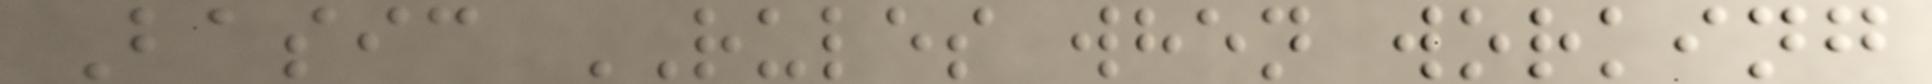Basic RULES when working
